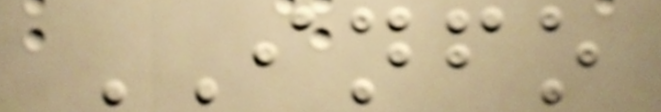INFO
